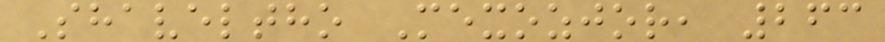Shaveltho Mexozjor, 263
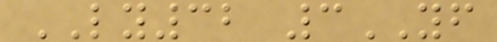LY32 3YF
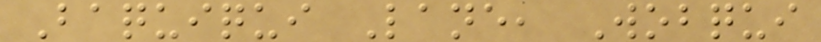Baquiqui Lane, Wobqui
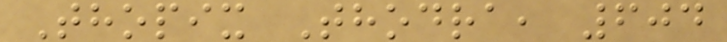Thopix Thodra, 604
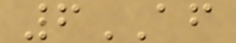6AF
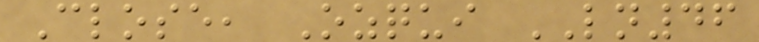Close, Ozqui LN46
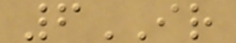6IR
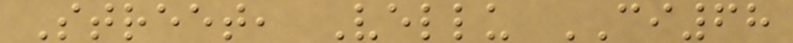Street, Vellu CI68
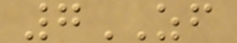7ZF
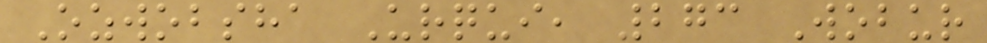Ozwobsha Urqui, 273 Wobur
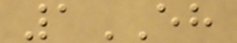1EH
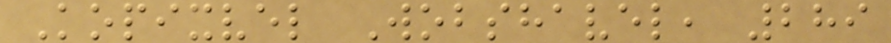Kopixvel Wobshavel, 289
